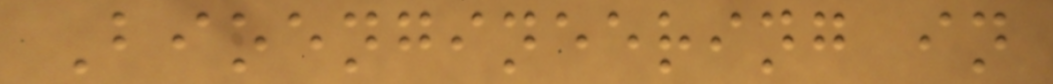Bioengineering in
